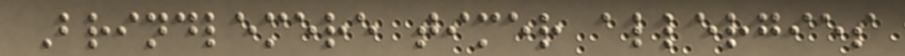Brindlemere timer allergies
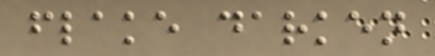flake darken
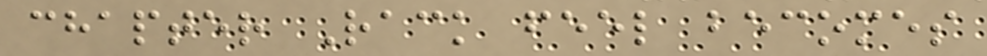chapter Rack feel becomes
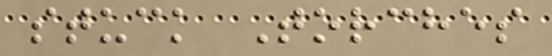stuck Torches
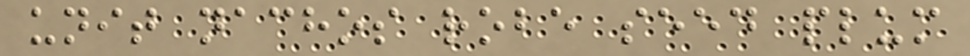unit nachos robe seed plum
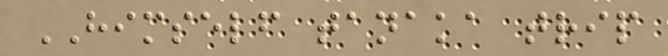HIMSELF tanaka trip
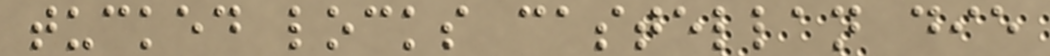tucked locks castellan die
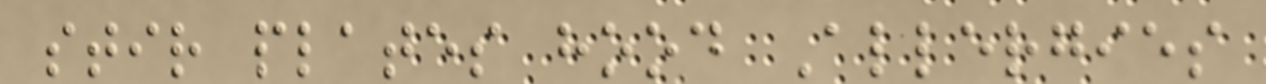stir plates hood Allergies
